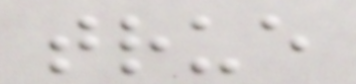true
